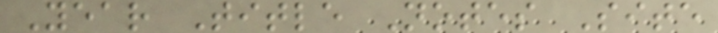Year Title Notes Site
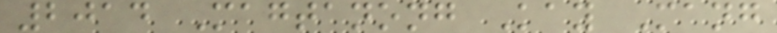2014 Magtanong Kay Mang
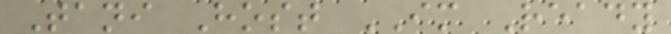Tani Host IM Ready
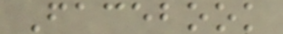Facebook
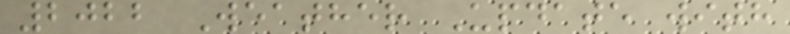2022 Weather Update with
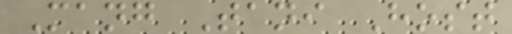Mang Tani Host
